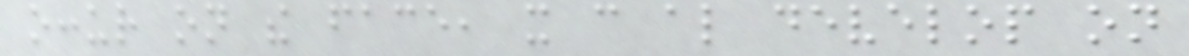occur on the face, it can also develop on
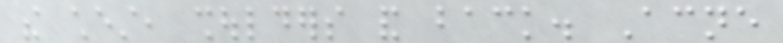the chest, shoulders and back. Acne
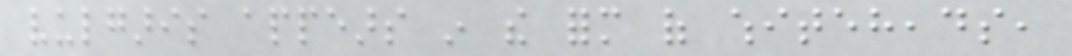vulgaris appears in the form of whiteheads,
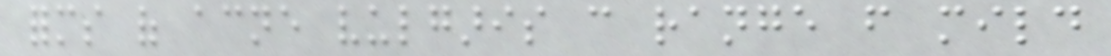forms of acne vulgaris can range from mild
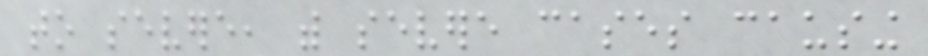to severe, with severe cases causing
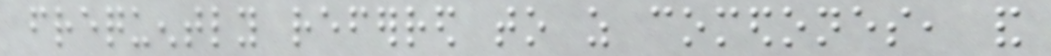frequently referred to as comedones, and
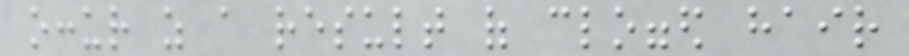occur as a result of clogged hair
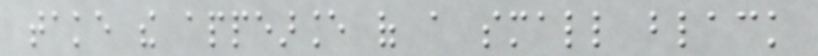take the appearance of a small black
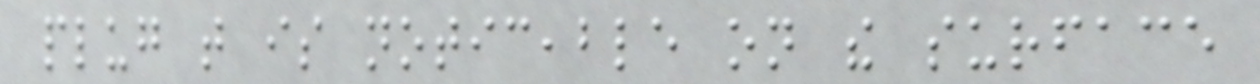plug that is noticeable on the surface
